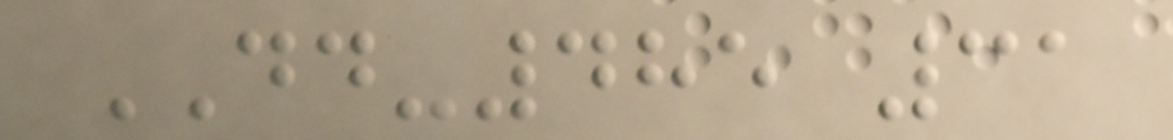DD-485 31
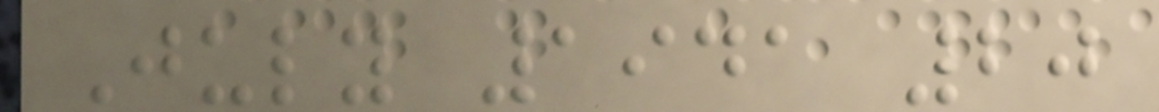July 1941 20
